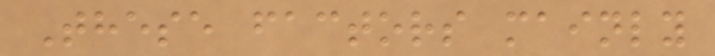These factors mainly
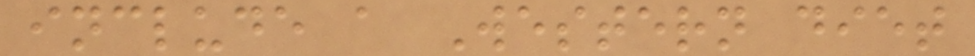include a Western diet
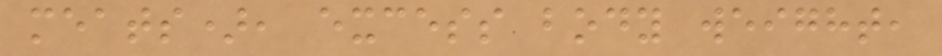meats), excess body weight,
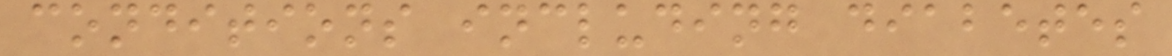conditions including diabetes
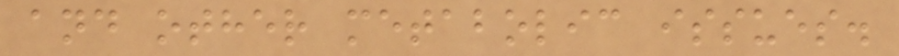and other metabolic issues.
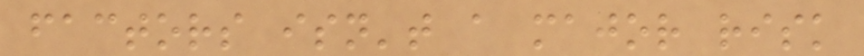factors isn't a major risk
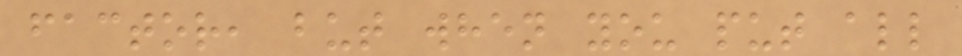factor, but when you put all
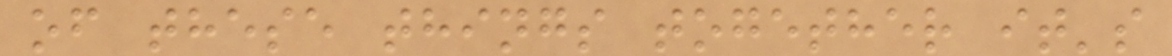of these things together it's
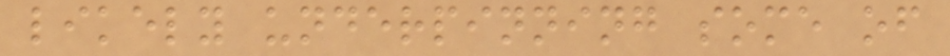likely underpinning some of
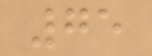75
